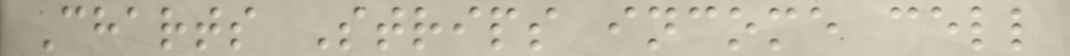Charts Strips income cell
